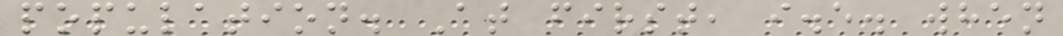population. At first, i.e. when
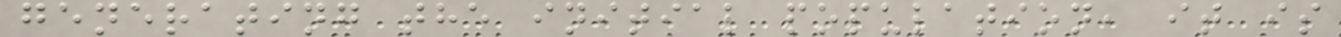generating the initial population, it is
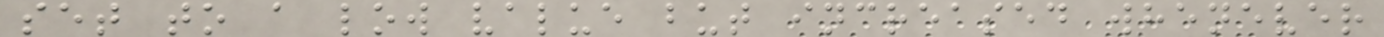set to a low value but increased whenever
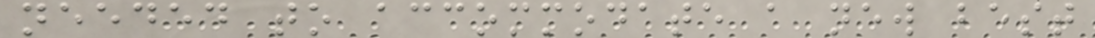needed to accommodate a new best
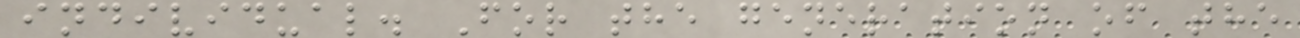individual. For the generation of the
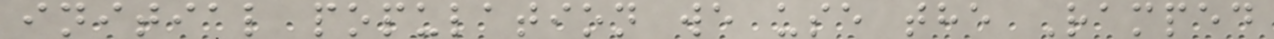initial population we use the Ramped
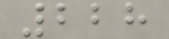228
